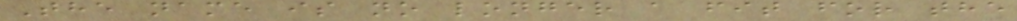The name is no longer a fit for the
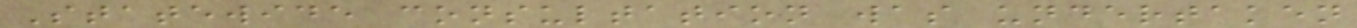Statewide consultation was undertaken
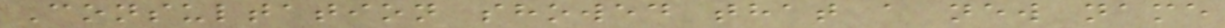Consultation showed that a new name
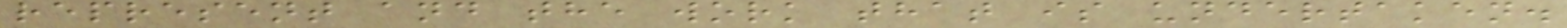represent and the work that is undertaken.
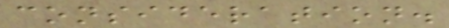consideration.
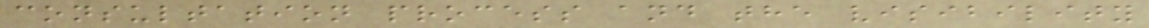consultation process and the visibility
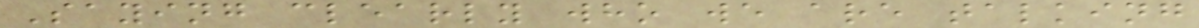Saying clearly who we are talking
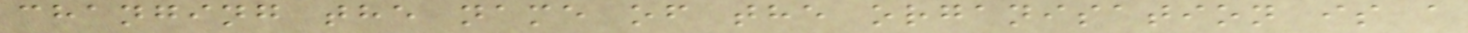changing the name of the organisation is a
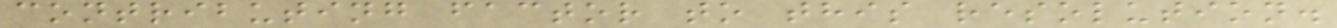contributing factor to this resolution.
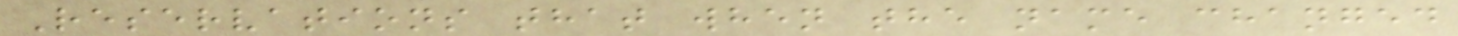Reservations that when the name changed
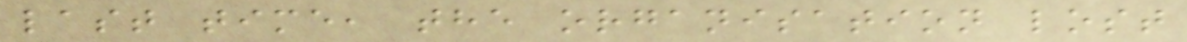last time, the organisation lost
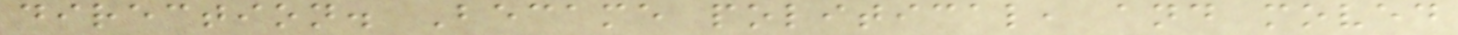direction. Became political, and moved
